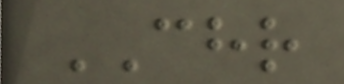CHR
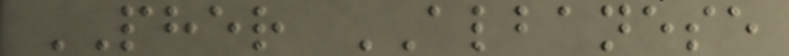PHER ALBANESE
